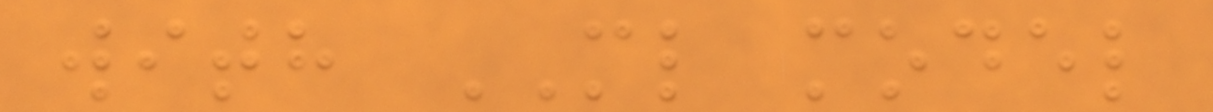with ML model
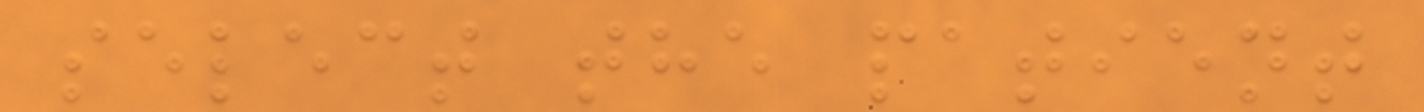select the patient
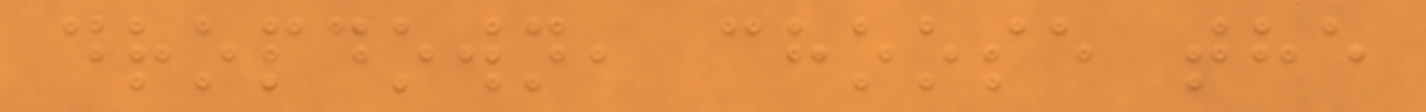dropdown, choose the
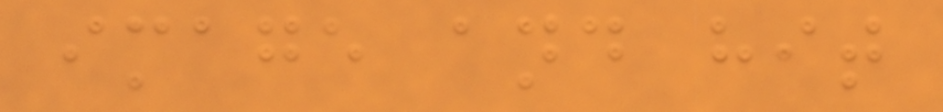image and hit
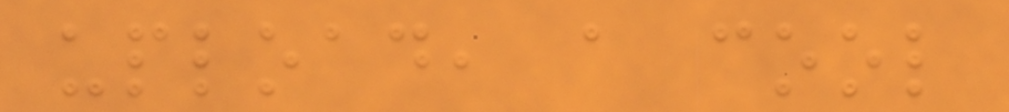upload, a cool
